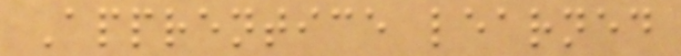Apprentice learned
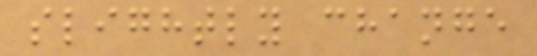slightly change
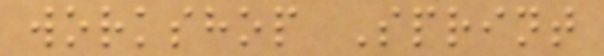workshop Sprint
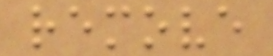remove
